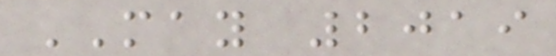MAY 2019
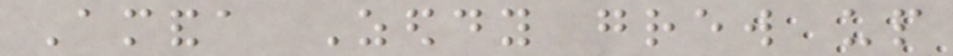Amanda Zeddy grew up
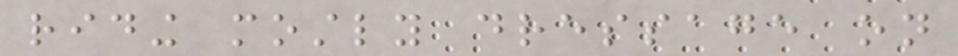riding mostly dressage on
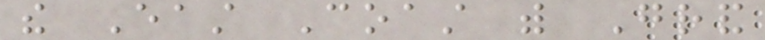the East Coast with Grand
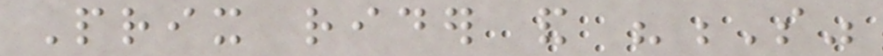Prix rider and "S"
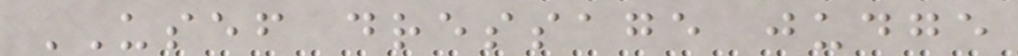USEF dressage judge
